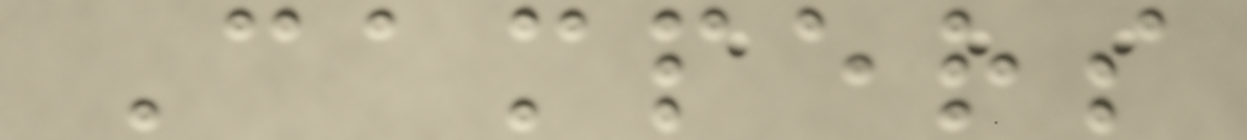Campers
